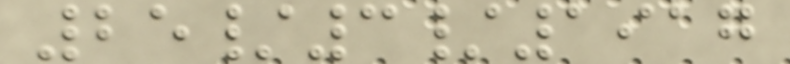25/3/1917
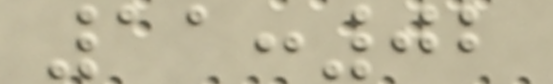11:02
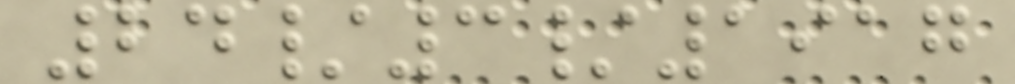24/3/1917
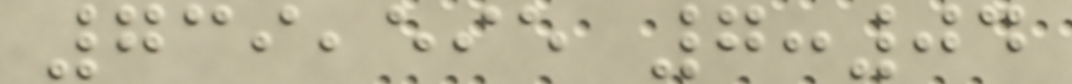739,595 7:04
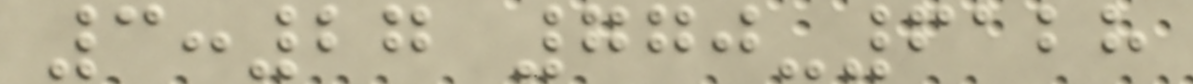3:27 770-6128
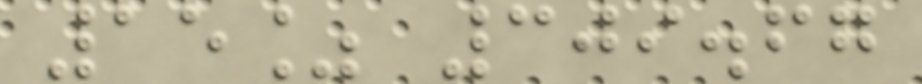15% 309.67
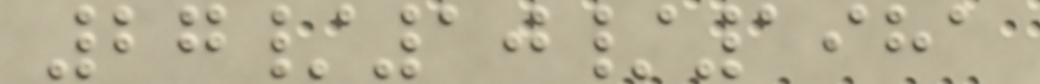27/10/1981
